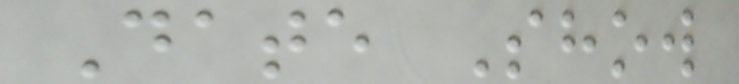Date Show
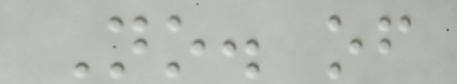No. of
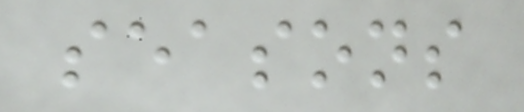seasons
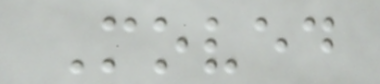Moved
